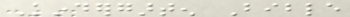Kindergarten Bible
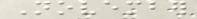November
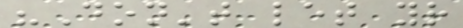"Don't let your
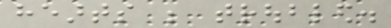hearts be troubled.
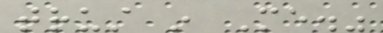trust in Me."
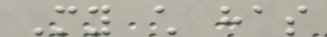My child has
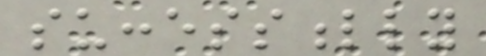successfully
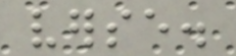verse.
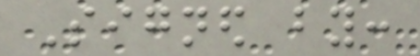Signed by:
